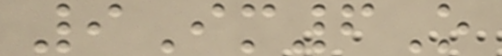9Im6O
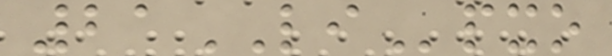21LIpxo
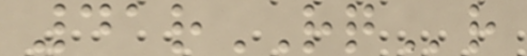41rRQr
